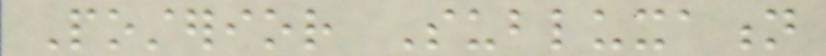Posterior Subluxation
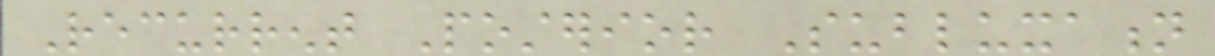Recurrent Posterior Subluxation
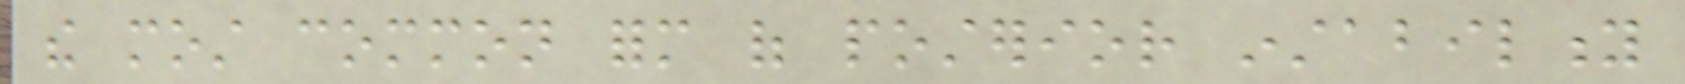the most common form of posterior instability
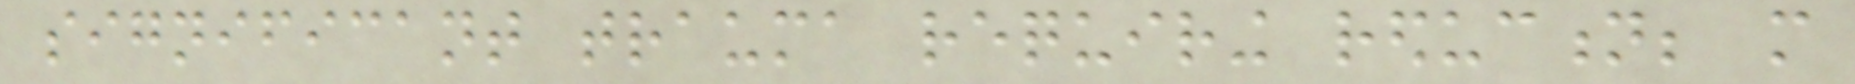significant trauma requiring reduction; more
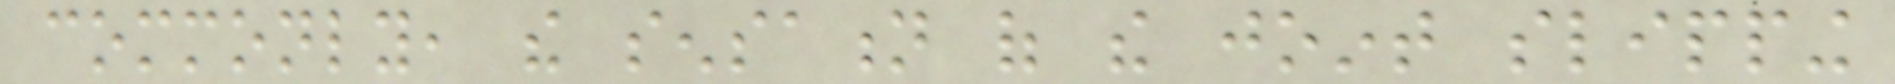commonly, the sensation of the joint slipping
